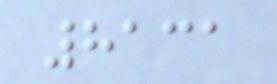8131
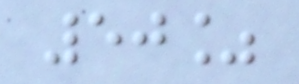50%
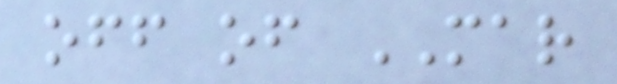off of MAR
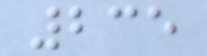235
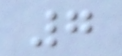7
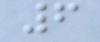6
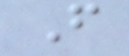F
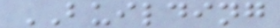BUILDING
